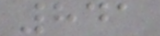841
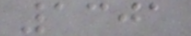1301
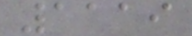1119
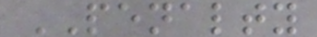PENALTY
